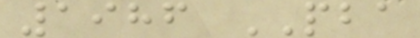1986 PBA
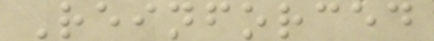Reinforced
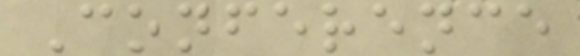Conference
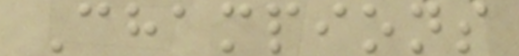Champions
